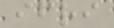ifri
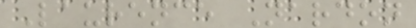Laurence Nardon
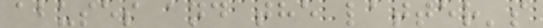abuses and the latter's
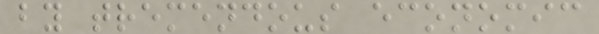by tremendous economic
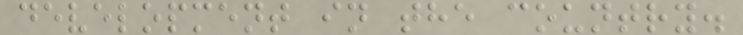development in the country.
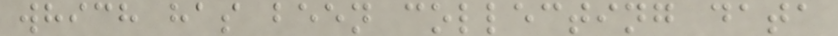which has been collecting data
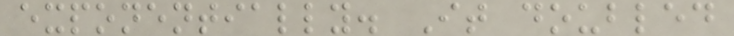exponentially. It doubled
